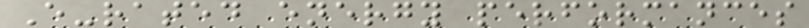E-rated energy performances
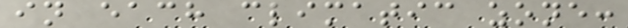in each climatic zone:
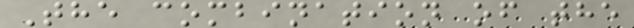The combination of the
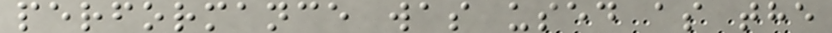performance was used as the
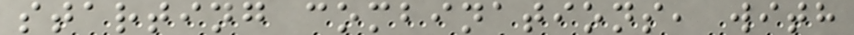starting combinations, with
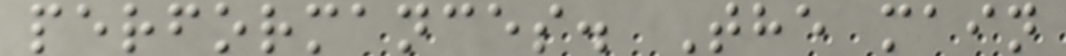performances. The main
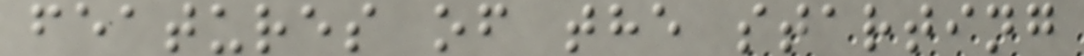features of the starting
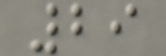29
